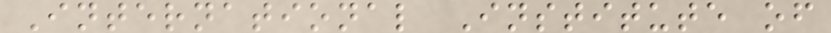International Institute of
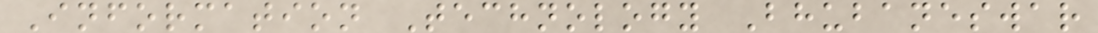Information Technology Bhubaneswar
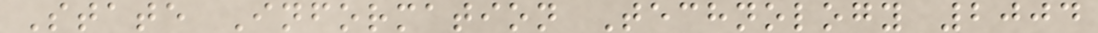State Information Technology 2004
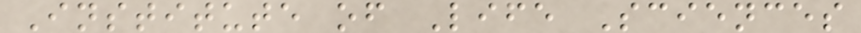Institute of Life Sciences
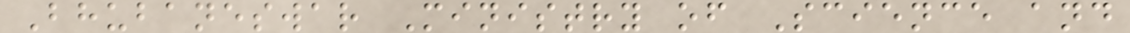Bhubaneswar Ministry of Science and
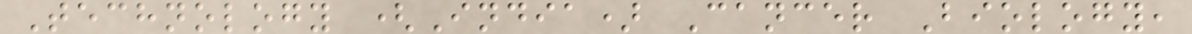Technology (India) Cancer Biology,
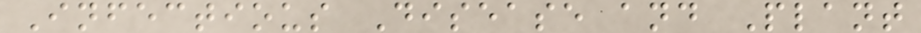Infectious Disease and Plant
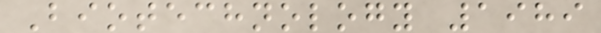Biotechnology 1989
